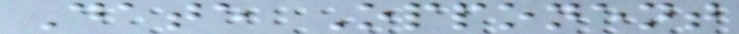Date Opponent
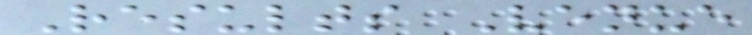Results Venue
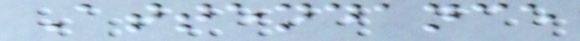Attendance
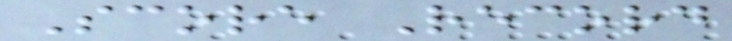Score Record
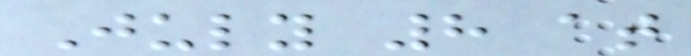July 8 at
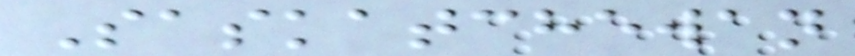Saskatchewan
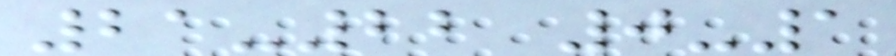21-22 0-1
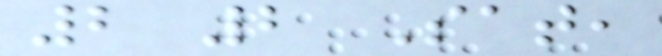2 2 Sat,
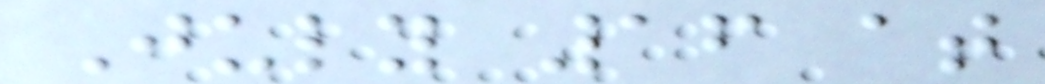July 16 at
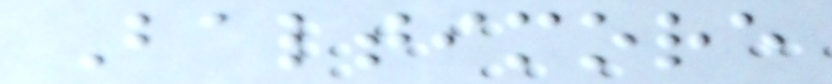Baltimore
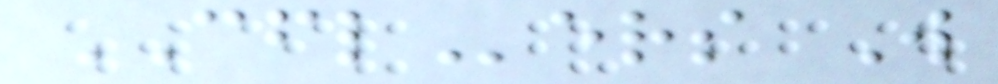CFLers W
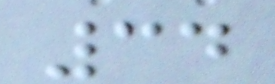34
